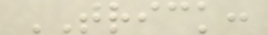TRICK:
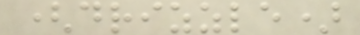(drizzle)
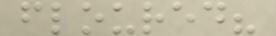floured?
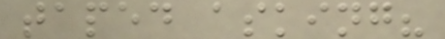taped asking?
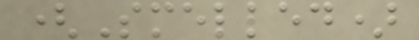(Smelled)
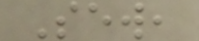Sew,
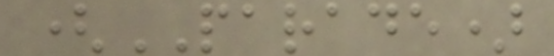(PARADE)
